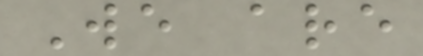We are
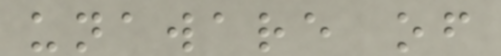unaware of
